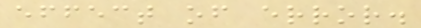effect of error.
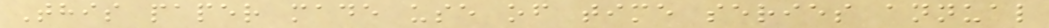This paper made use of time series annual
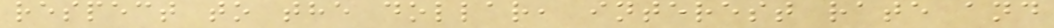respect to the dollar, interest rate and
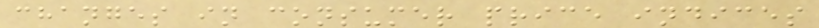changes in consumer price indices
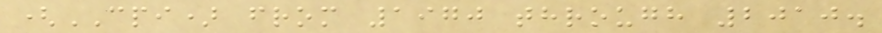(CPI) from 1970 through 2010.
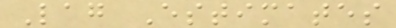Lag Estimates
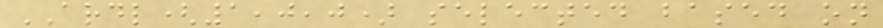ARDL(1,0,0) selected based on
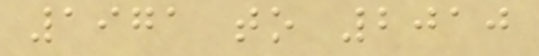1971 to 2010
